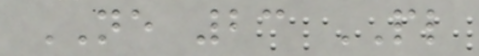NE 23 PL
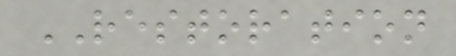RESTORATION
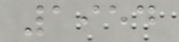1954
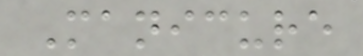Manicure
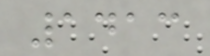1413
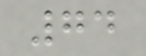74
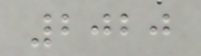2020
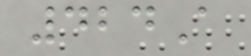424A
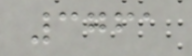3761
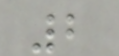2
